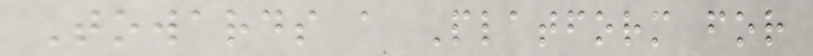Towards a Platform for
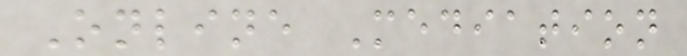Online Mediation
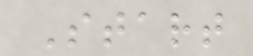Start
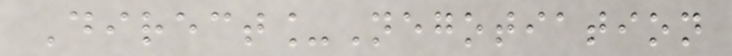Direct_Negotiation
